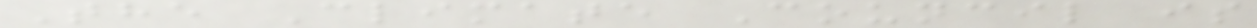The Climate Council is
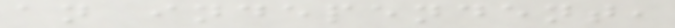an independent,
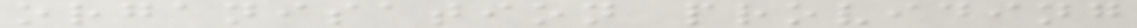organisation providing
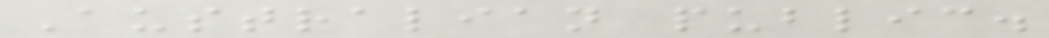Australian public.
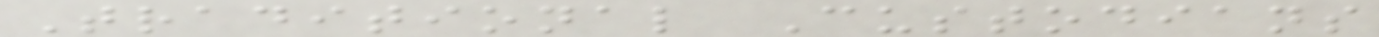Traditional Custodians
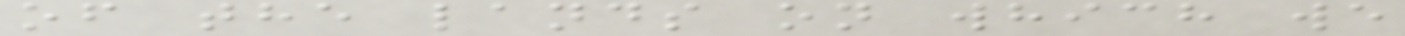of the lands on which we
